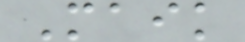Maik
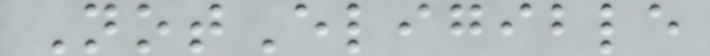NotEligible
